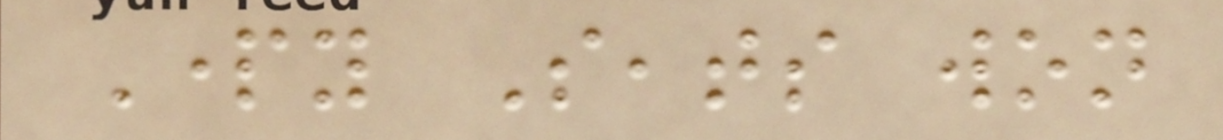Party Seats won
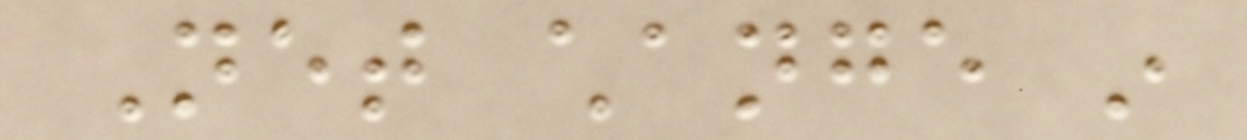Net change in
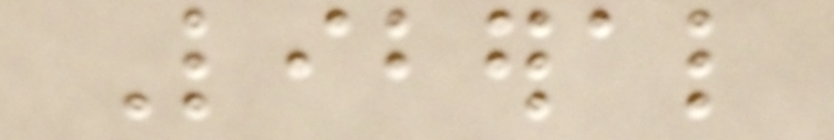Liberal
